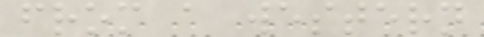from a western
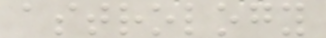astrology
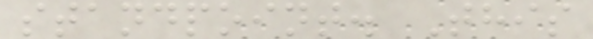standpoint. This
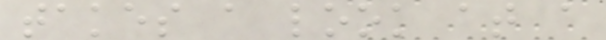takes a look at a
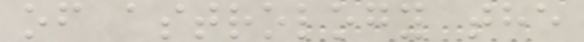of astrology the
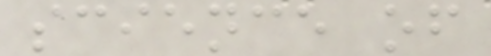science of
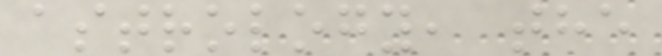astrology, the
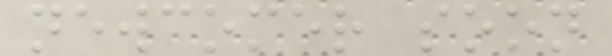newcomer soon
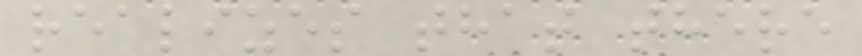realizes that there
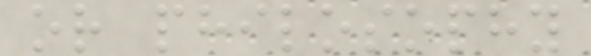or philosophy
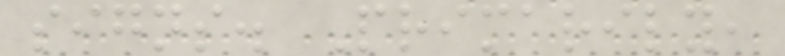signs. Primarily,
